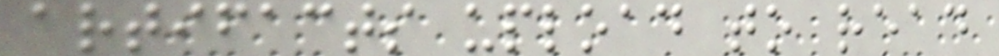artifacts upload to read
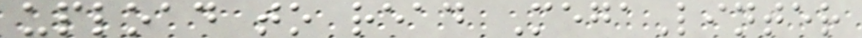upload to read MegaLinter
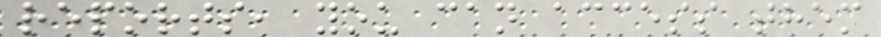reports, you can access them
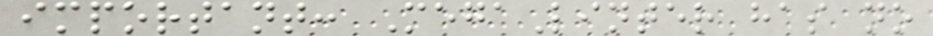important: MegaLinter has no
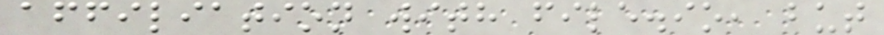affiliation with file.io, but
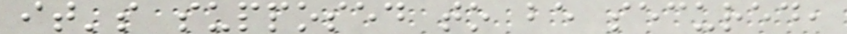it's supposed to be secured,
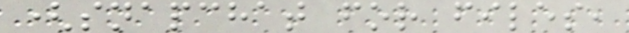(snapchat for files,
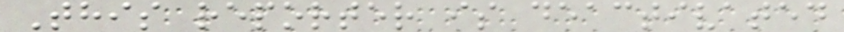This reporter is deactivated
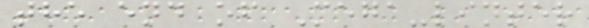the end of Mega-linter
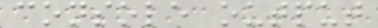console output
